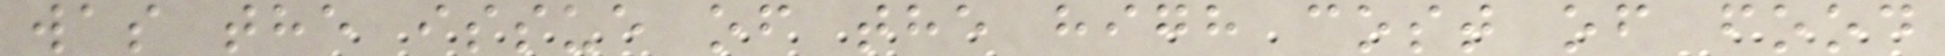was the issue of the high cost of food
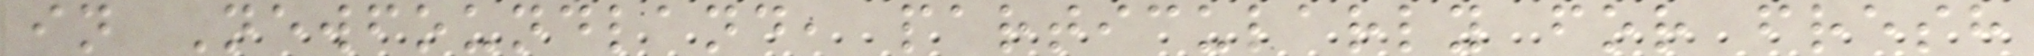in Newfoundland, particularly for fresh
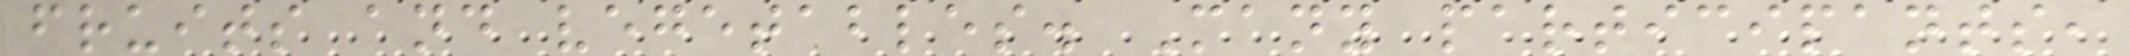fruits and vegetables. Many participants,
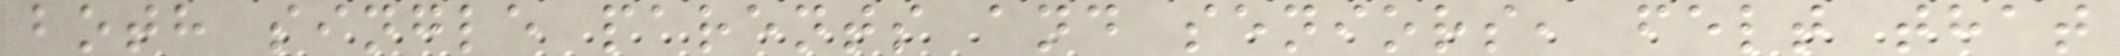both single parents and seniors, felt that
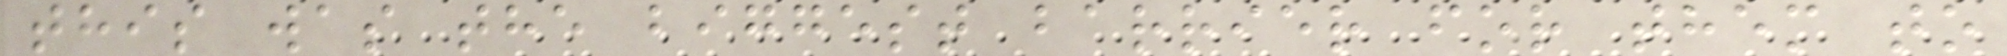this was the biggest barrier for them to
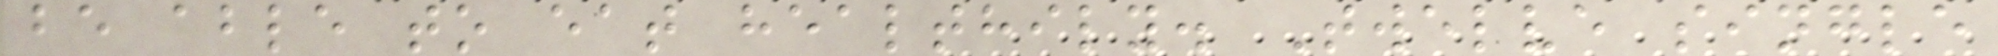be able to eat healthily. Twelve single
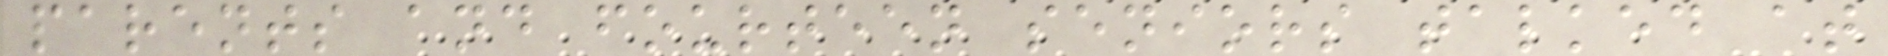parents and fourteen seniors talked at
